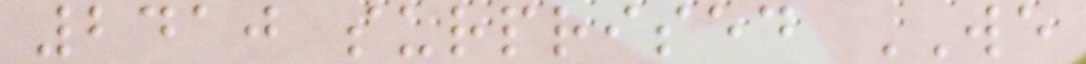2410 surprised WE
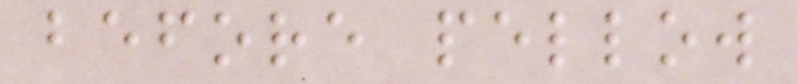before pellow
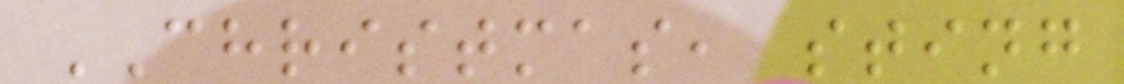CHRISTMAS, sting
